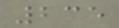235
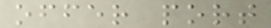offer port
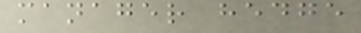manager hedge
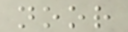noor
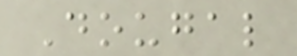Dougal
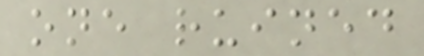one ruined
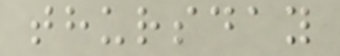thursday
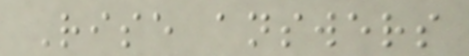Rise answers
